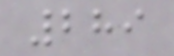289
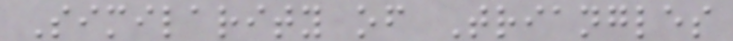Similarity of Triangles
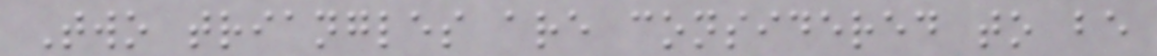Two triangles are considered to be
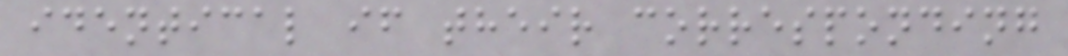identical if their corresponding
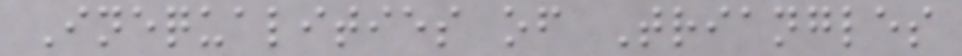Inequalities of Triangles
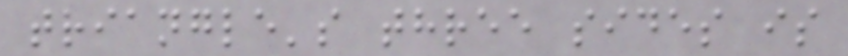triangle's three sides is
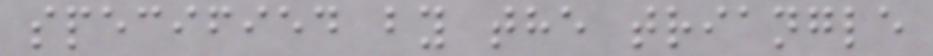specified by the triangle
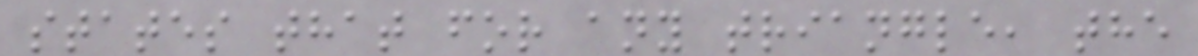states that for any triangle, the
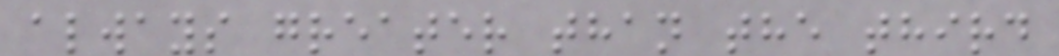always greater than the third
